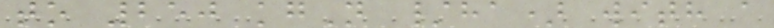to 250 kgN /ha) with a
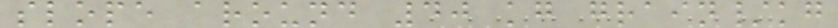slope around 40 kg grain/kg
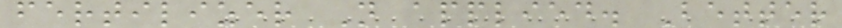fertilizer N applied. Better
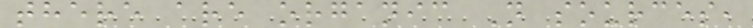there are organic N sources,
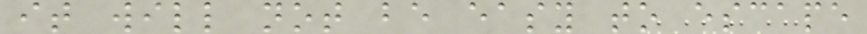it will not be easy to escape
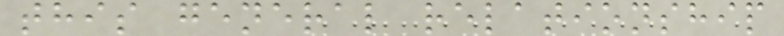this general relationship
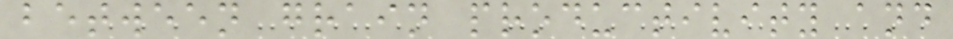between grain productivity and
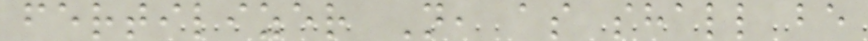fertilizer N, as shall be
